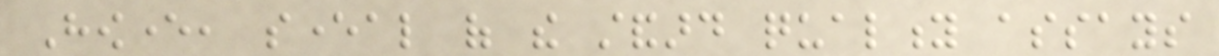However, several of the standard quality assays
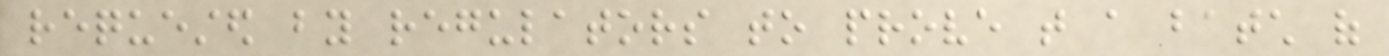requested by regulators to prove that a batch of
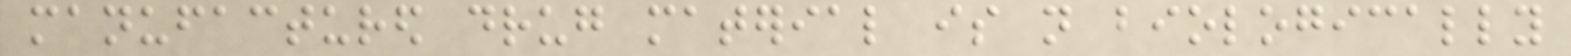manufactured drug material is not biologically
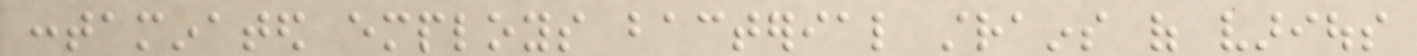contaminated employs bacterial strains of various
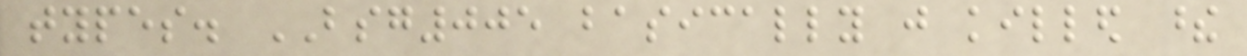types. BSG005 basically just killed these
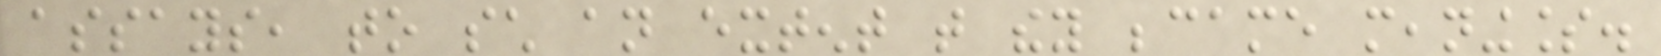assays, to such an extent that they became meaningless.
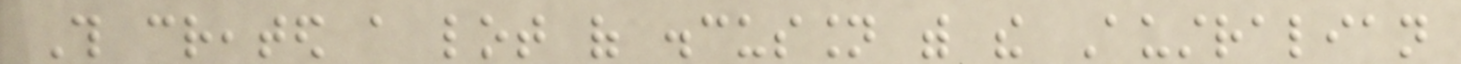This created a lot of discussion with the Australian
